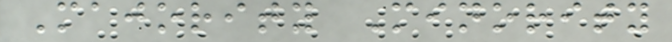Majority Minority
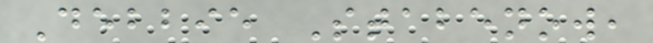Debbie Stabenow,
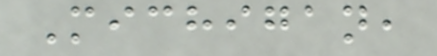Michigan,
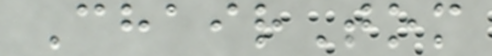ChairTom
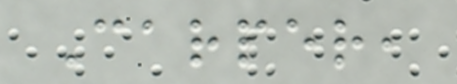Carper,
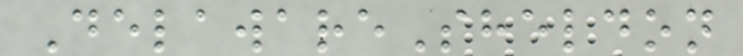DelawareSheldon
